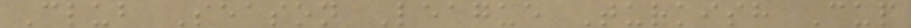Club Season League Turkish Cup
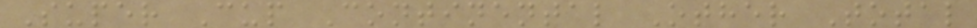Super Cup Continental Other Total
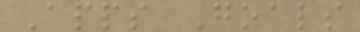Apps Goals
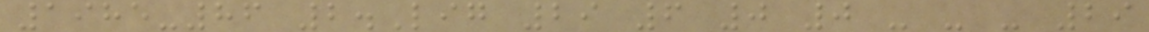1985-86 2.Lig 29 6 0 0 - - - 29
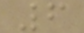6
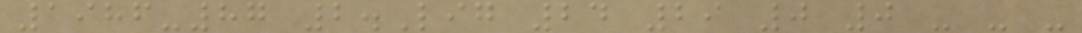1986-87 2.Lig 24 29 0 0 - - -
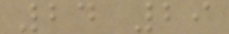24 29
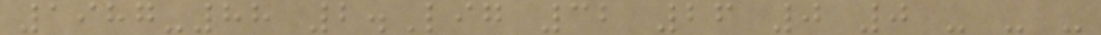1987-88 2.Lig 32 26 0 0 - - -
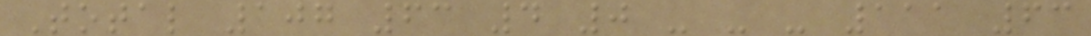Total 107 63 4 0 - - - 111 63
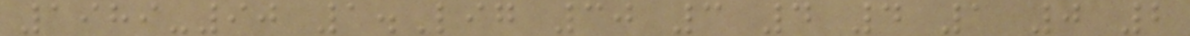1989-90 1.Lig 30 3 4 4 1 0 2
